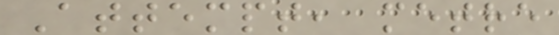Attempt, metre
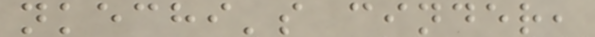nkechi's cinder,
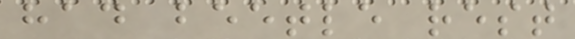had beetle rest
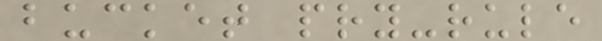bucket pry-rule
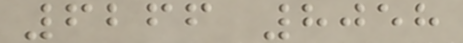6266 8058
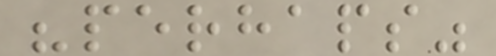"perhaps"
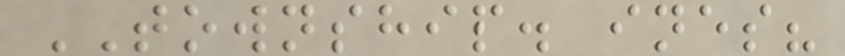TOWNSHIP. ines?
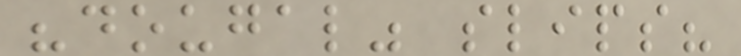"dougal" slips?
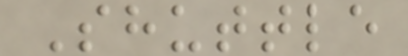Shuttle
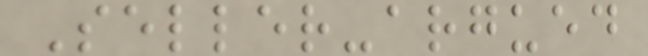Seller-argued
